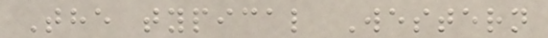The typical Western
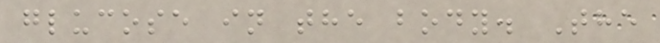glucose in the body. The
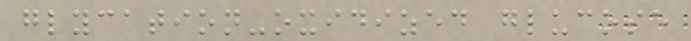glycation-oxidized glucose
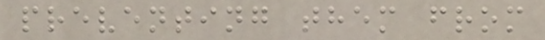preventing them from
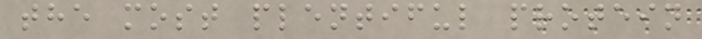the most plentiful protein
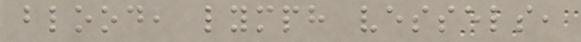blood, lymph vessels,
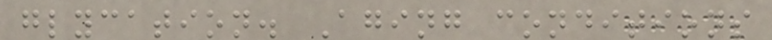glycation. Aging conditions
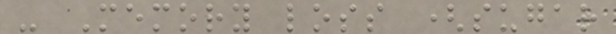- Memory loss (sugar
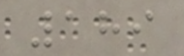189
